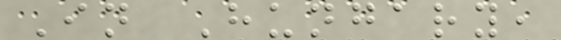In Hungary,
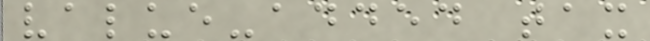value-added tax
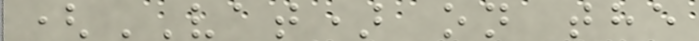(VAT) on the
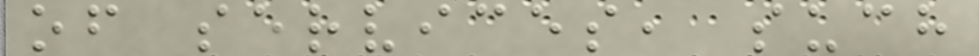of services, such
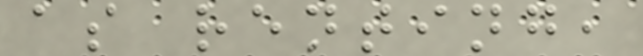as renting,
